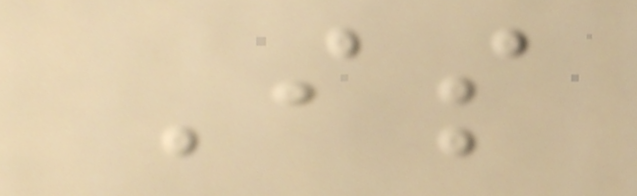Is
